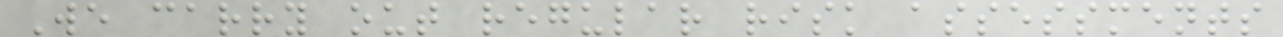We carry out regular risk assessments
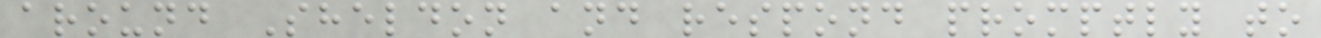around Sheldon and respond promptly to
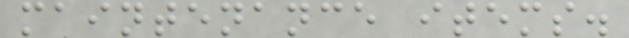maintenance items.
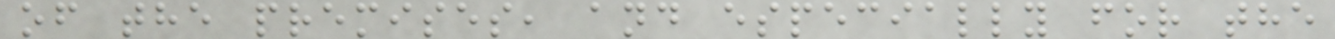of the premises, and especially for the
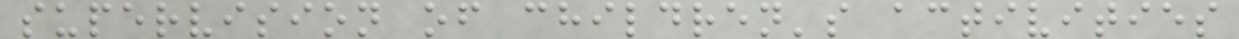supervision of children's activities
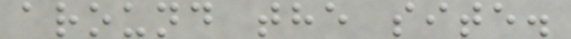around the site.
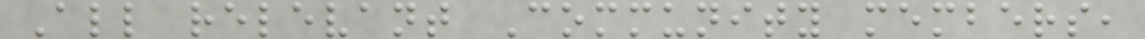All relevant Community members,
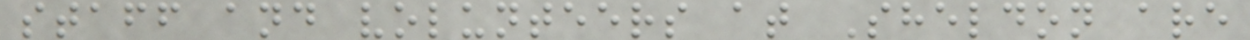staff and volunteers at Sheldon are
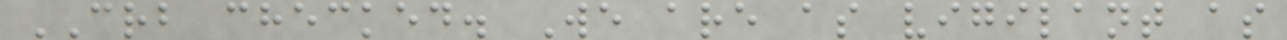CRB checked. We are as vigilant as
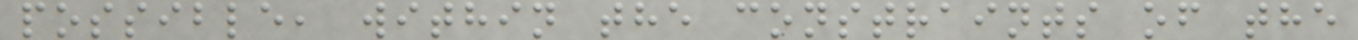possible, within the constraints of the
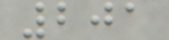201
